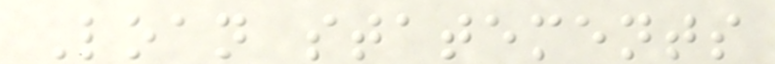Loan statements
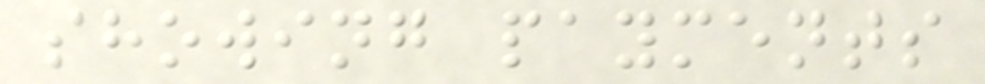showing payments
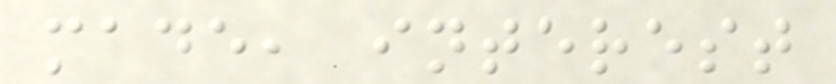made, interest
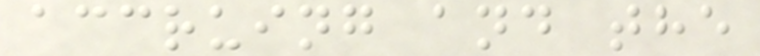accruing and the
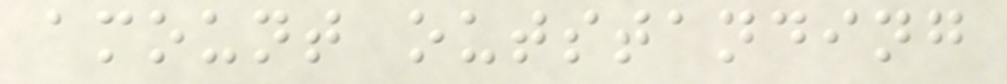amount outstanding
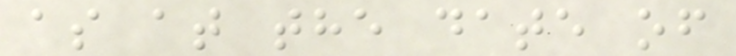as at the date of
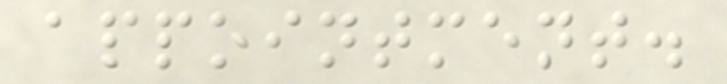appointment.
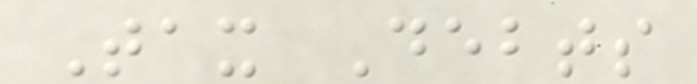Tax Debts
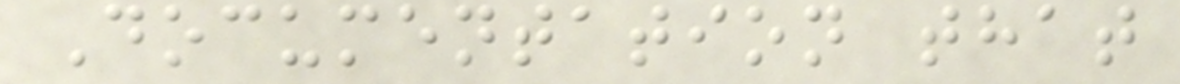Documentation that
